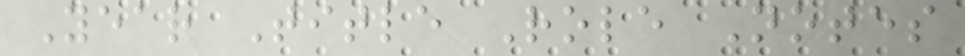Year Title Role Notes
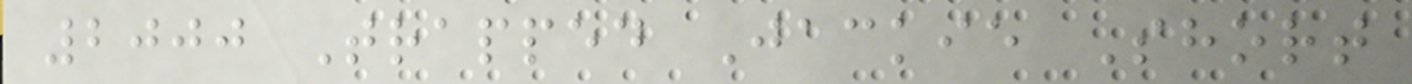2000 Trapped Jackie Short
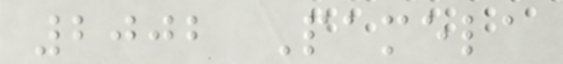2002 Pamela
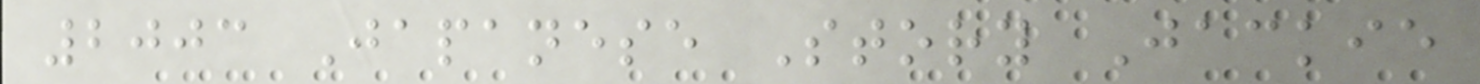2003 Japanese Story Jackie
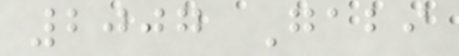2007 Gabi
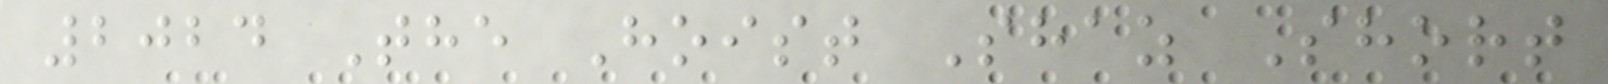2024 The Hoist Shaz Short
